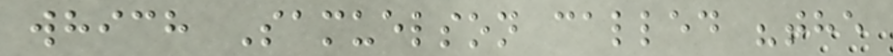which Samuelson called "the
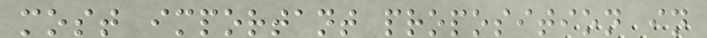most important proposition in
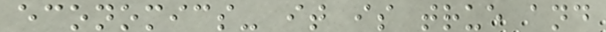economics- it is true and
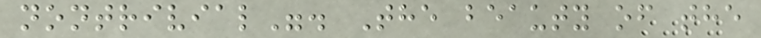nontrivial". The beauty of the
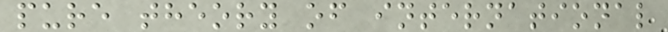pure theory of international
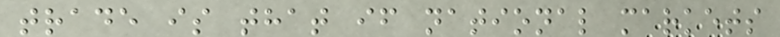trade is that if national markets
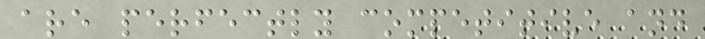are perfectly competitive and
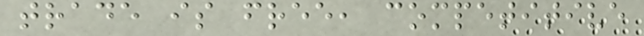trade is free, competitive
